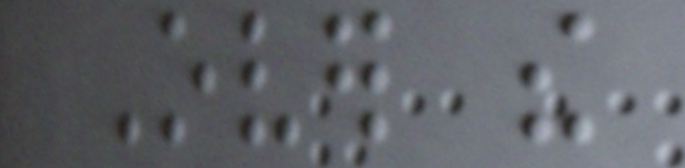Over the
